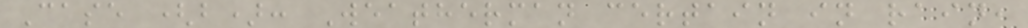Case (b): Weatherman certain in rain,
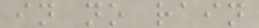in no rain
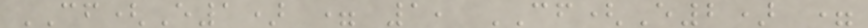CF(E1) = 1, CF(E2) =
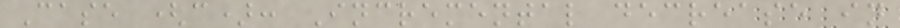Case (c): Incremental decrease in
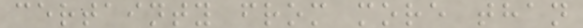certainty from more than
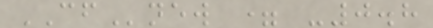CFnew = -0.8
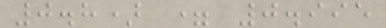0.8) = 0.995
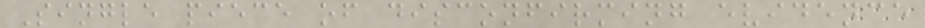Single piece of disconfirming evidence
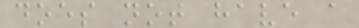does not have a
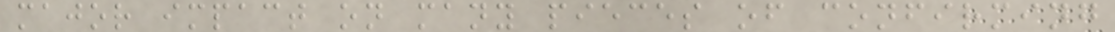major impact on many pieces of confirming
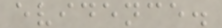evidence.
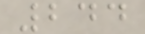244
